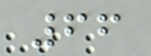66
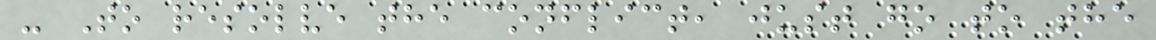- To resolve the conflict, just go to the
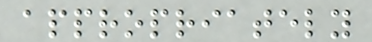appropriately
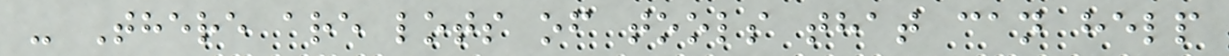- There are lots of tools that can help
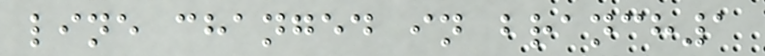line changed in branch1
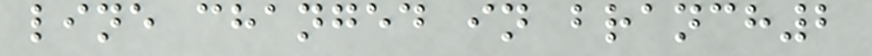line changed in branch2
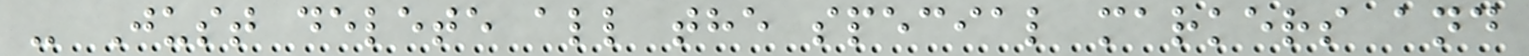- Just delete all the special markers and
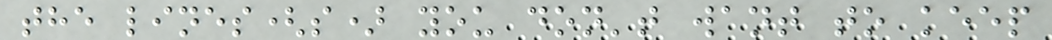the lines(s) you don't want to keep
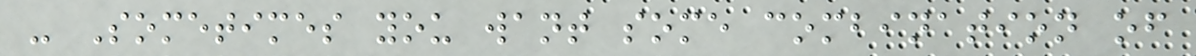- Sometimes you want some combination of
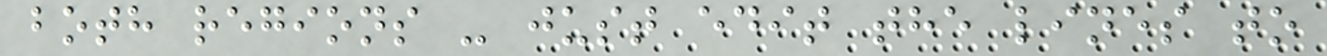both regions - just edit the lines to
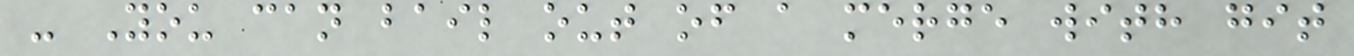- You can bail out of a merge with git
